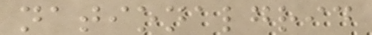nationalgrid
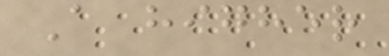A higher
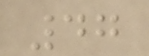47
